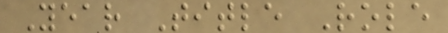Year Title Role
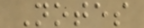Notes
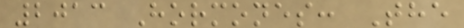2013 Hormones: The
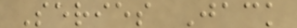Series Jack
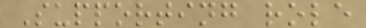Supporting role
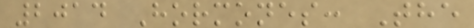2014 Hormones: The
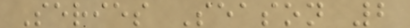Series Season 2
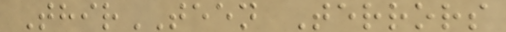ThirTEEN Terrors
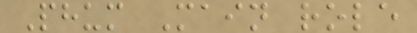Phum Main role
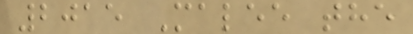2015 Malee the
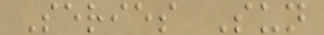Series Sun
